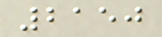2150
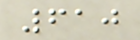610
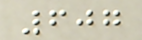607
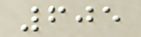605
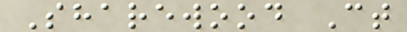Sharewood Ct
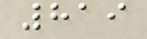819
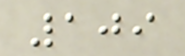109
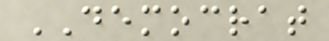DEMOCRAT
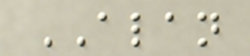ALAN
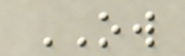OW
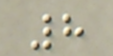8
